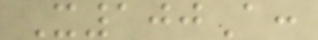X100A:
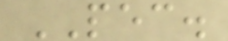PEC.
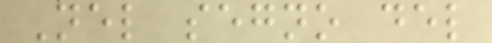Nel segno del
